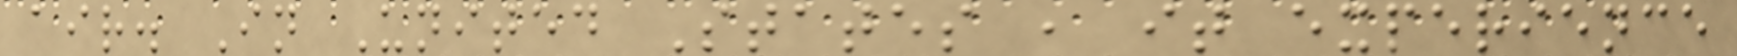air. In United States , it experience
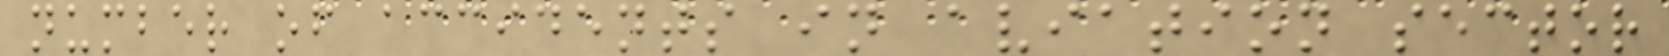number of accidents in aviation sector
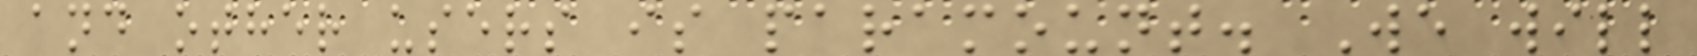and other users is paramount. We will
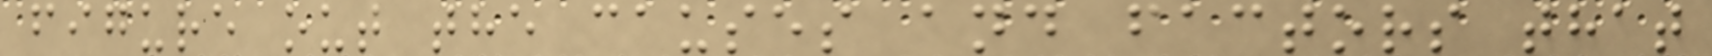figure out the causes and factors that
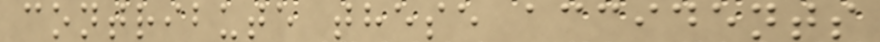contribute these accidents
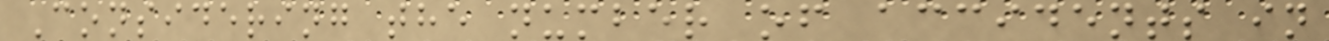Considering the number of accidents in
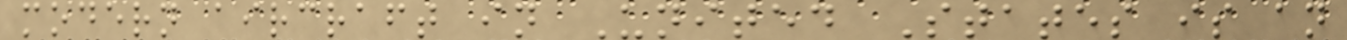modern aircraft in United States is an
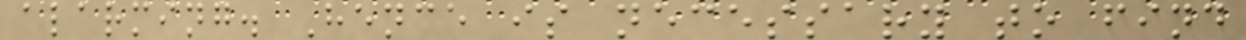alarming. Hence is necessary to find
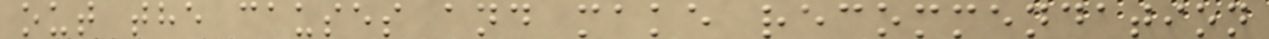out the causes and make recommendation
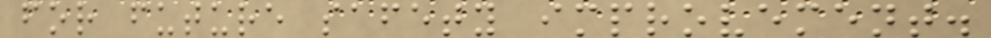for future safety improvement.
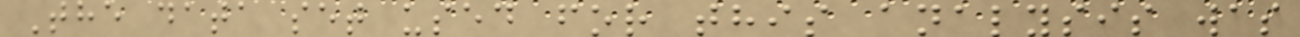The data set used for this analysis was
